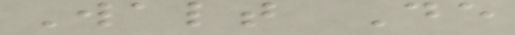Walt De
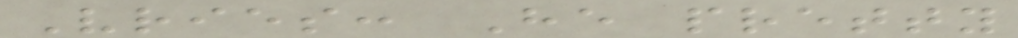Vries: He pretty
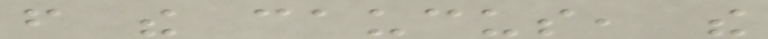from the caucus, the
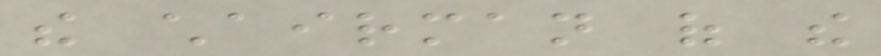the chairman of the
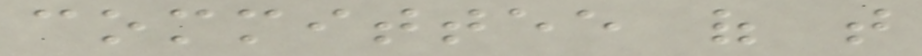committee of that
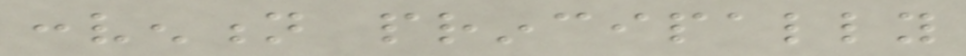convention principally
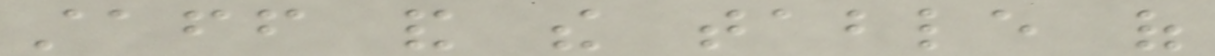staff and the table of
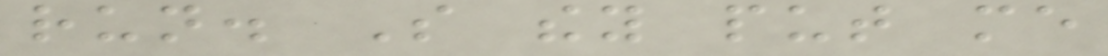run. So they put me
